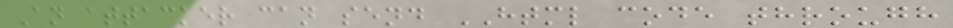An attacker can send HTML code through
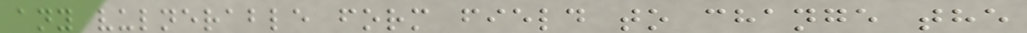any vulnerable form field to change the
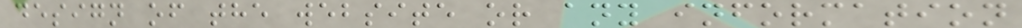design of the website or any information
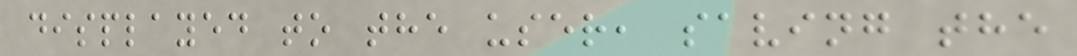displayed to the user, saving the
